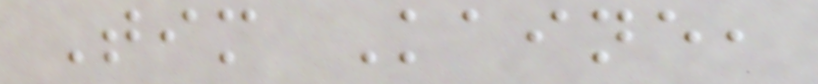Tim Kaine,
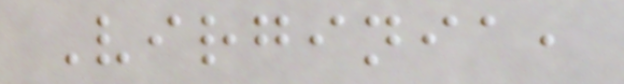Virginia,
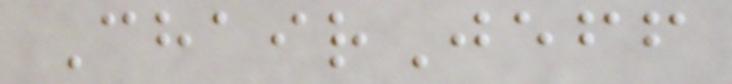ChairJeff
